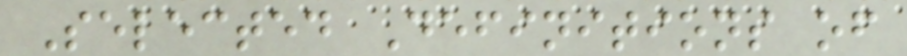Selected Definitions of
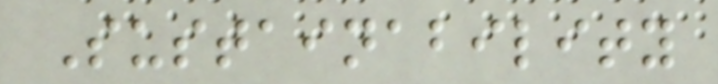Sustainability
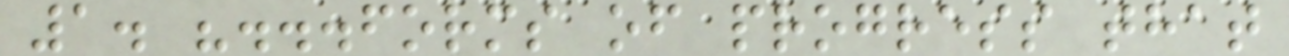1. "...forms of progress that
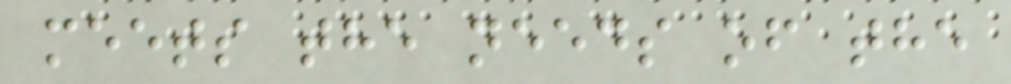meets the needs of the
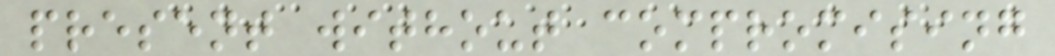present without compromising
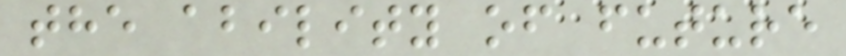the ability of future
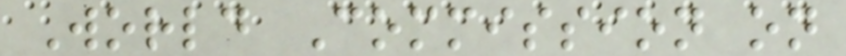World Commission on
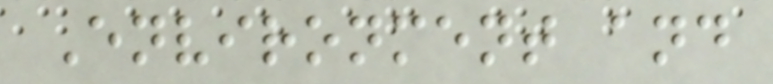Environment and
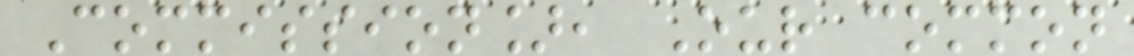Commission], Our common
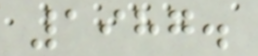1987.
